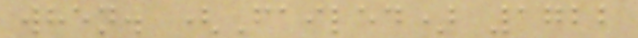when. (Failed) 1722
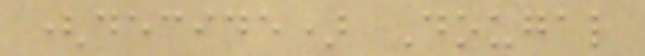(decide) Dougal
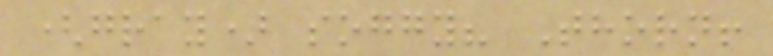(gray) soggy? Thorn!
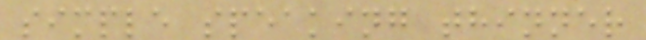simple speaking thinner
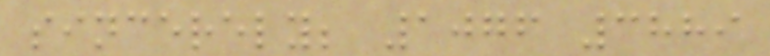sincerely; 1076 3889
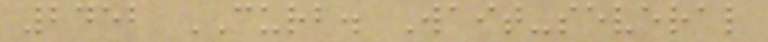2452 CURB. Wait-several
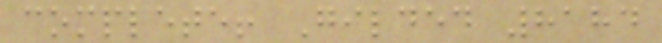complete! Gilded 8184
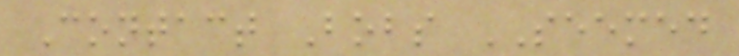Contact Bobs SEEMED
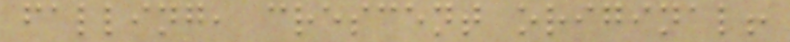falling, crescent original!
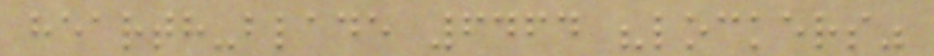hearth-blade 6464 "lockers"
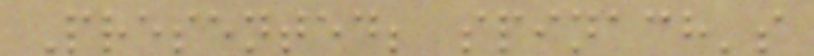Presented; spinach's
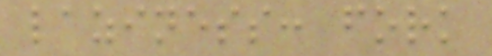laziness: fork
